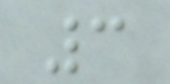3
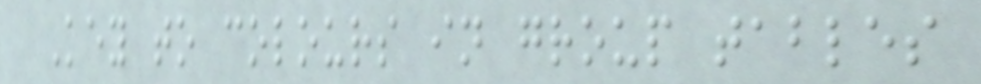Key to colours in group tables
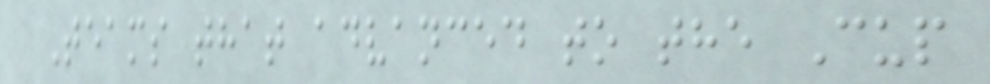Teams that advanced to the Cup
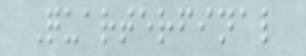Quarterfinal
